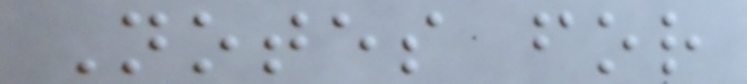Notes for
